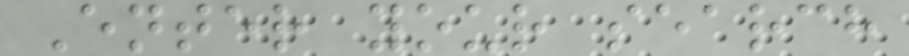Enter your search
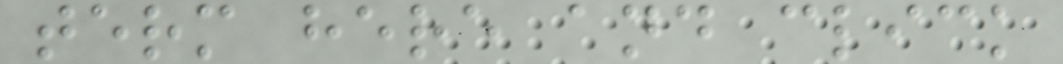term here and click
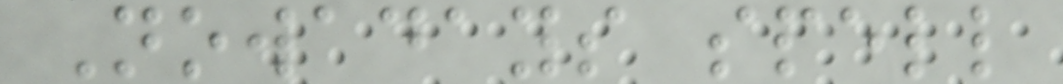Nowadays spell
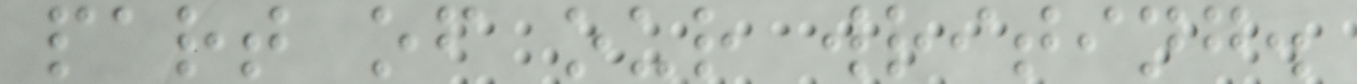part of our writing.
